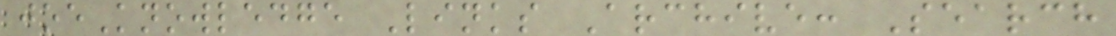joeKnowledge Links Archive: Search
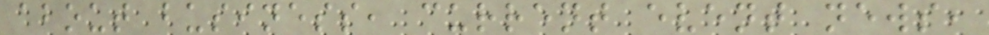about business, current event news,
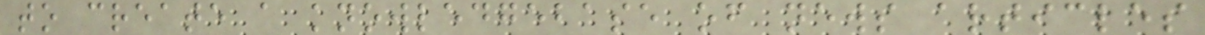to create a knowledgebase of news articles
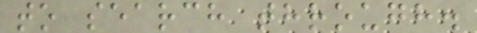to search through.
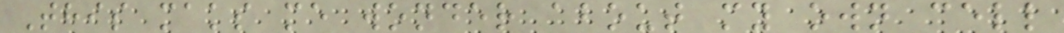This maks me wonder about my own cell
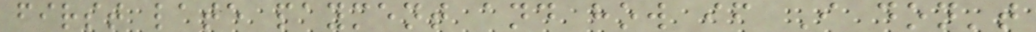first late payment and how if I don't
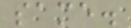same.
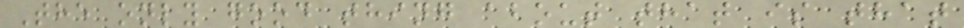The only good thing about that is that
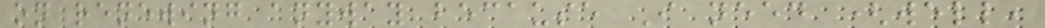on renewing anyway because I need (well,
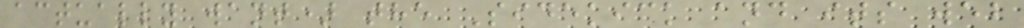actually want) the Sidekick and its web
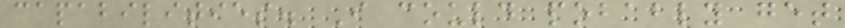capabilities. I could pobably get
